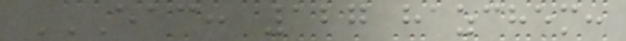EAC: 127 HAZCHEM:
